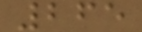265
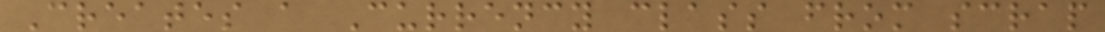Creates a Currency class from scrap
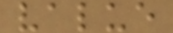value
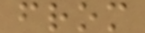from
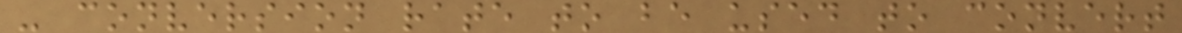- conversion rate to be used to convert
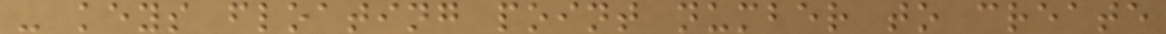- keys floating point number to create
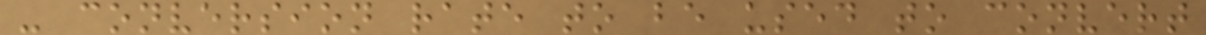- conversion rate to be used to convert
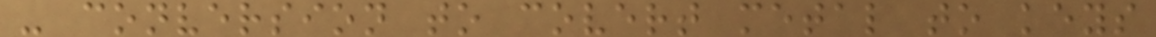- conversion to covert metal to keys
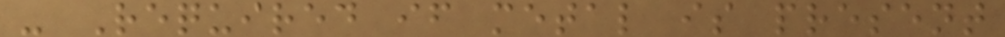- Required if metal is present
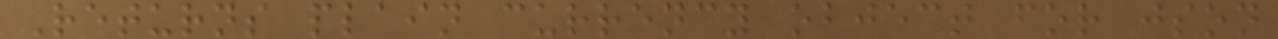Returns plain currency object for json
